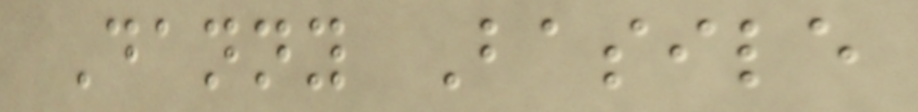Danny Basile
